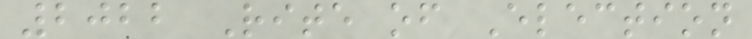2022 Rite of Election
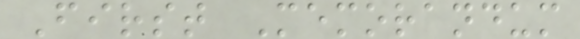First Memorandum
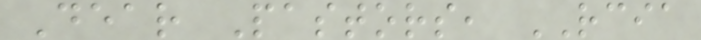Dear Pastors, RCIA
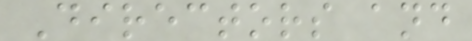Directors and
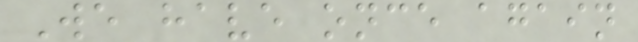We have once again
